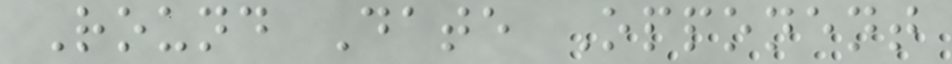Round Date Opponent
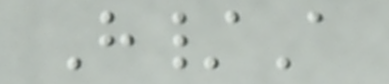H/A
